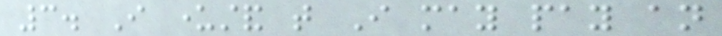3. I understand that I may pay an
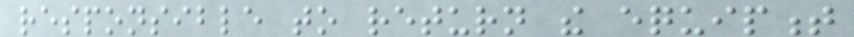responsible to return the equipment
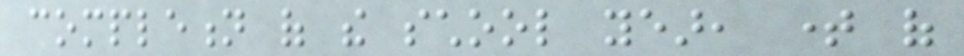completion of the school year, time of
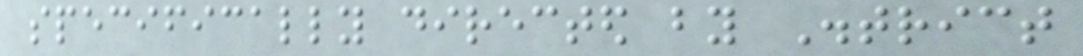specifically directed by District
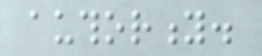authority.
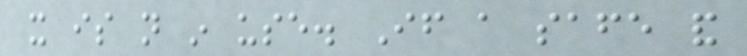it is not in use. If a safe and
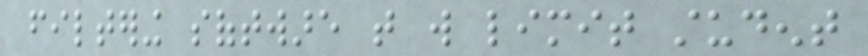filtering software that will limit student
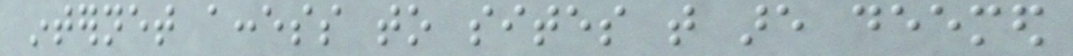internet access to sites that are deemed
